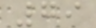79
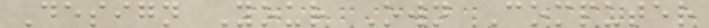Design Your Own Computer
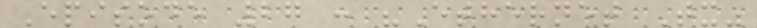Episode 27 : "Ethernet Tx"
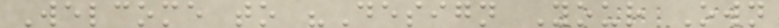Welcome to "Design Your Own
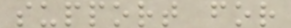support for
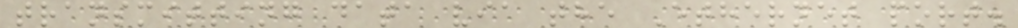transmitting data via the Ethernet port.
